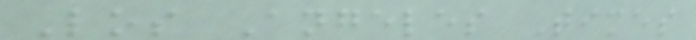Los Angeles Times
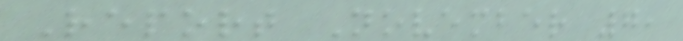Report November 7,
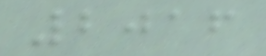2016
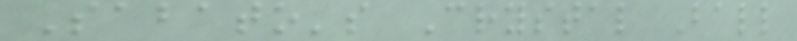Sabato's Crystal Ball
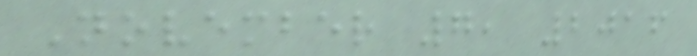November 7, 2016
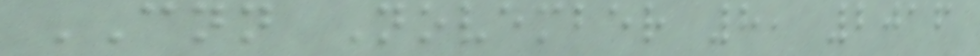CNN November 8, 2016
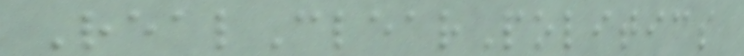RealClearPolitics
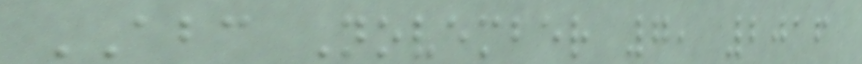ABC November 7, 2016
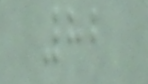82
